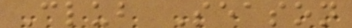Club Season
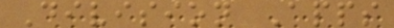Division Apps
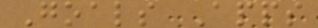Goals Apps
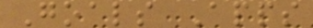Goals Apps
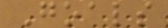Goals
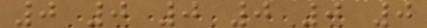0 0 0 0 0 0
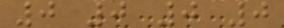0 0 0 0
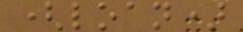(loan)
